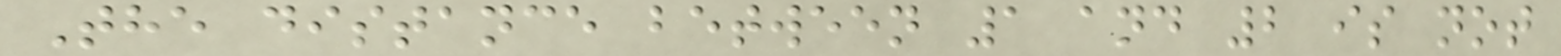The distance between 1 and 2 is not
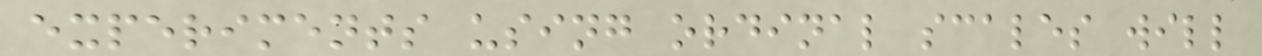experiments using ordinal scales will
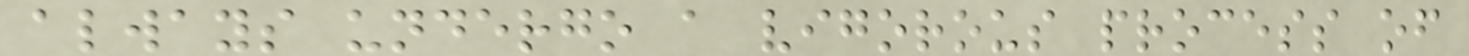always undergo a vigorous process of
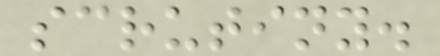scrutiny.
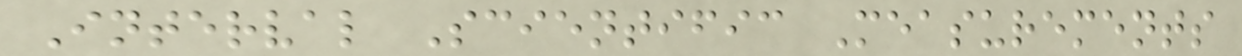Interval Scientific Measurements
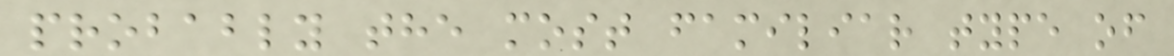probably the most familiar type of
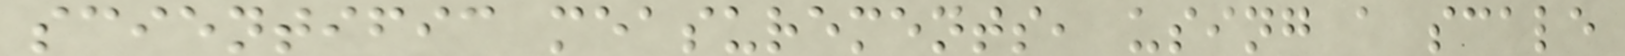scientific measurements, using a scale
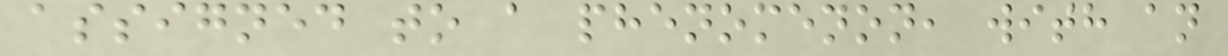assigned to a phenomenon, with an
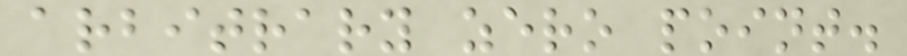arbitrary zero point.
